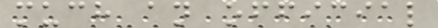much an official
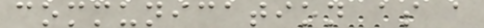communication as a
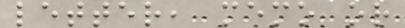letter, memo or
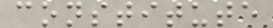constitute
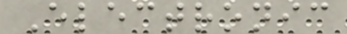Electronic
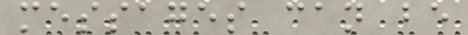messages can be
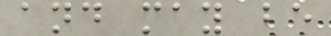and may be
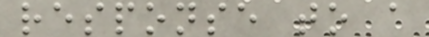response to a
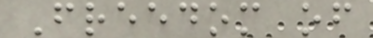Freedom of
